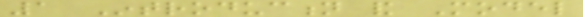1 Introduction and Model
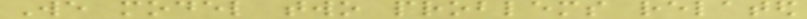We model two problems related
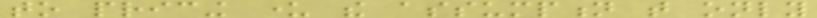to pricing under the assumption that only
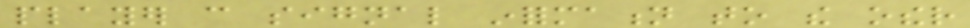player can signal information to the other
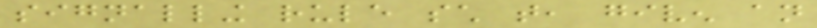signalling rule such that, given an
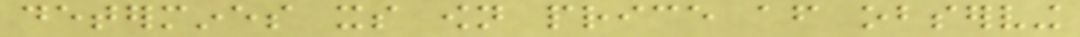determines its own price after observing
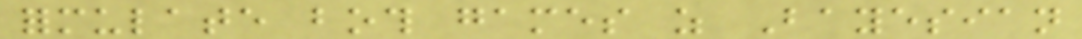formulate both games as Bayesian
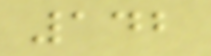142
